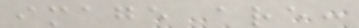image are:
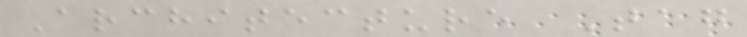Architecture Tag
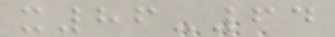x86-64
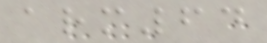arm64
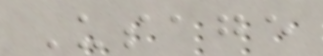Usage
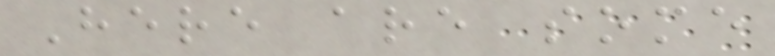Here are some
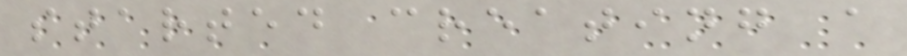started creating a
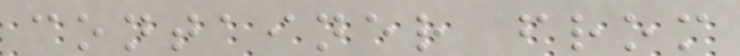container from
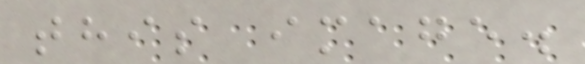this image.
